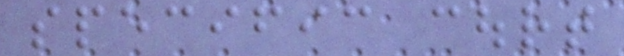specific court
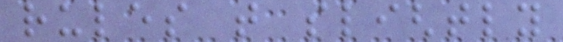rules that slightly
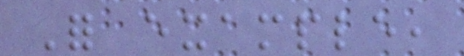For example,
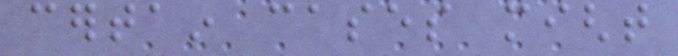certain cases might
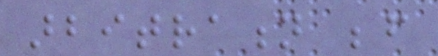arbitration before
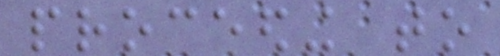proceeding to
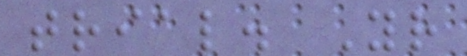trial. Your
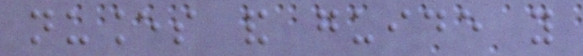nuances and guide you
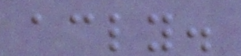accordingly.
